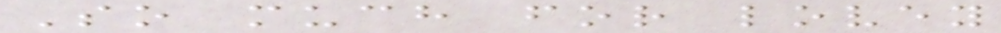So much for lovey
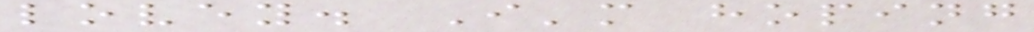lovey. I'm hoping
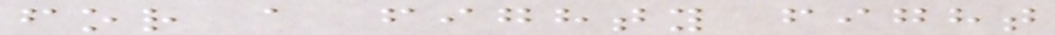for a fighty fight
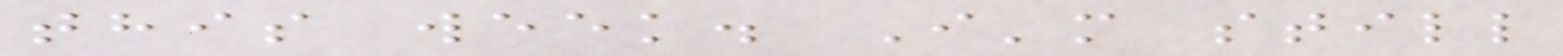this week. I'm still
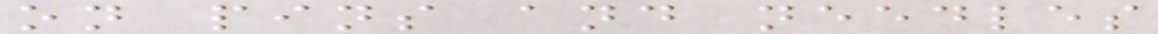on pins and needles
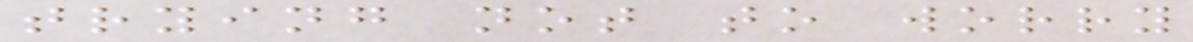trying not to worry
